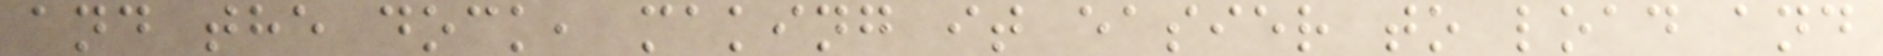and the dock, making it easier to load and
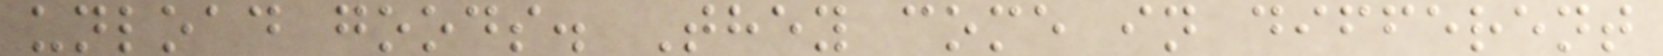unload goods. They come in different
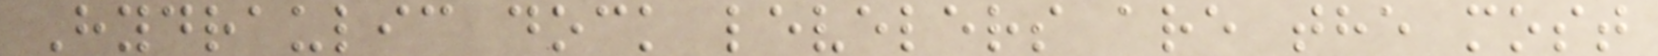Hydraulic dock levelers are the most
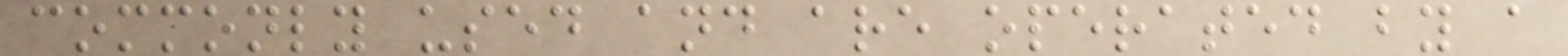commonly used and are operated by a
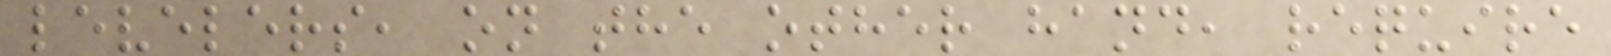levelers, on the other hand, require
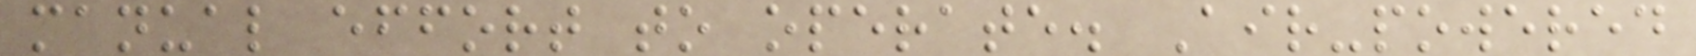manual effort to operate. Air-powered
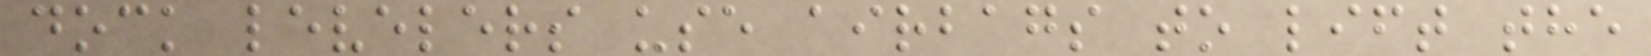dock levelers use airbags to lift the
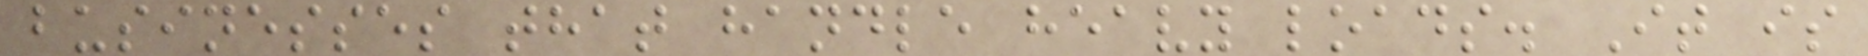businesses that handle heavy loads. It is
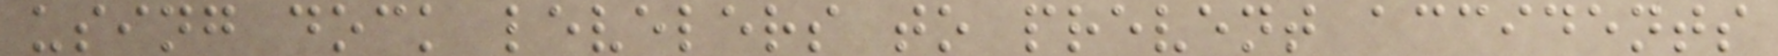using dock levelers to prevent accidents
